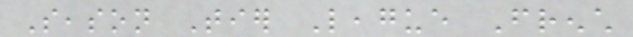Season Tier League French
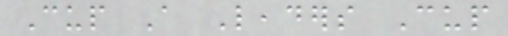Cup A Leaders Cup
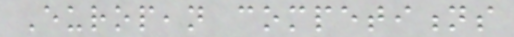European competitions
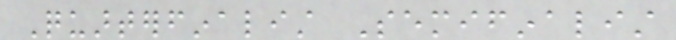Quarterfinalist Semifinalist
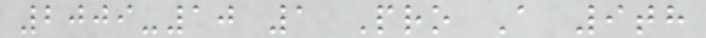2009-10 1 Pro A 9th
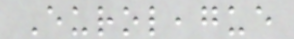Euroleague
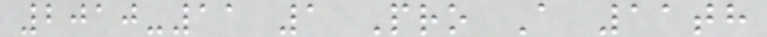2010-11 1 Pro A 11th
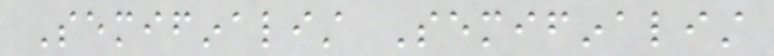Semifinalist Semifinalist
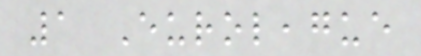1 Euroleague
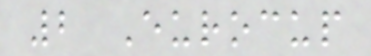2 Eurocup
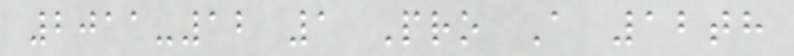2011-12 1 Pro A 12th
